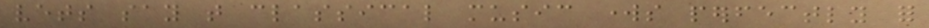vets say that classical music works perfectly for
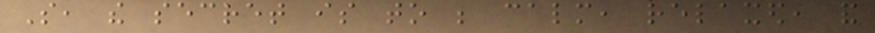So, the secret is to be calm, relaxed, and
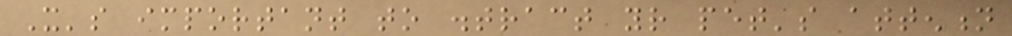It's important to distract your pet's attention
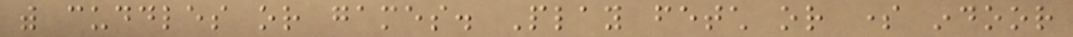with cuddles or games. Play fetch or some indoor
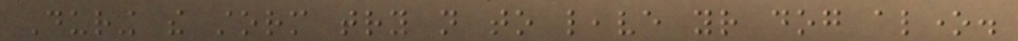During the storm try not to leave your dog alone.
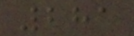281
